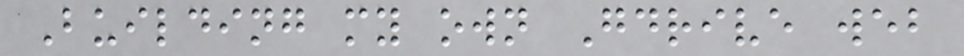Building my own Gdrive web
